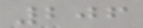206
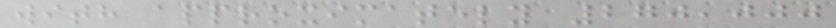with approximately 270,000
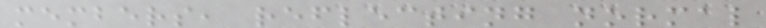members, reflecting normal
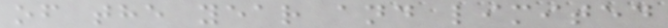of the year and limited
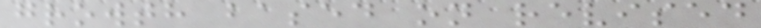growth based on revised
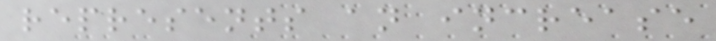represents an increase
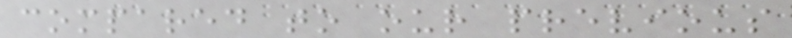compared to our previous
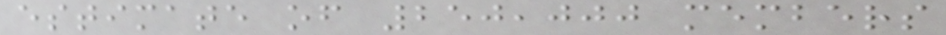estimate of 250,000 members
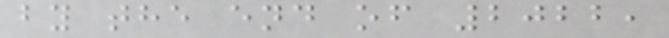by the end of 2022,
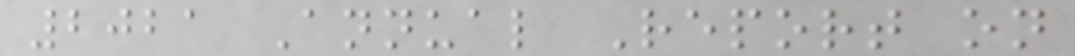2021 Annual Report on
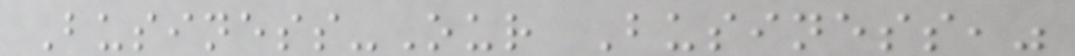Business-Our Business,"
